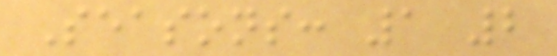Seasons: 1 2
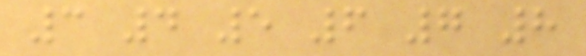3 4 5 6 7 8
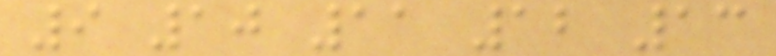9 10 11 12 13
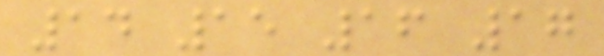14 15 16 17
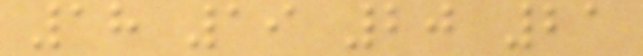18 19 20 21
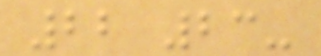22 23-
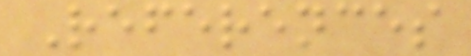References
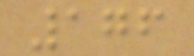176
